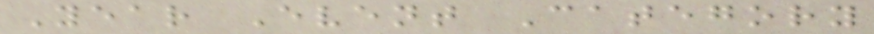Year Event Category
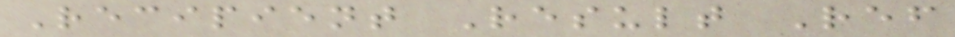Recipient Result Ref
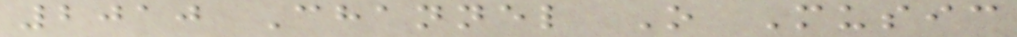2010 Channel O Music
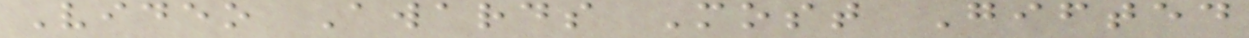Video Awards Most Gifted
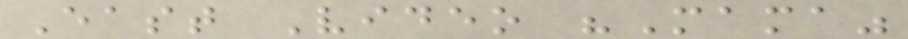East Video "Mama"
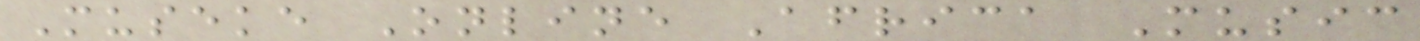Museke Online Africa Music
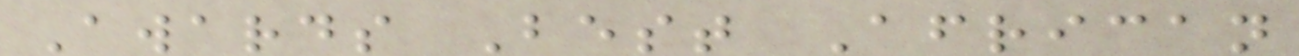Awards Best African
